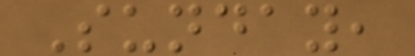Sunday,
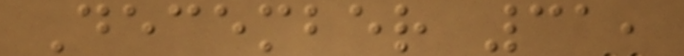December 31,
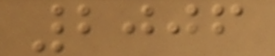2006
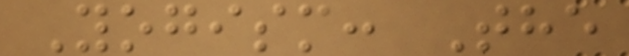Yogism: The
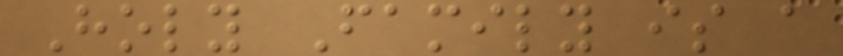Holy Family is a
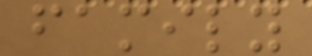family
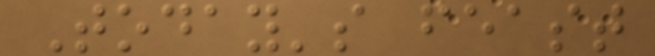Today's feast
